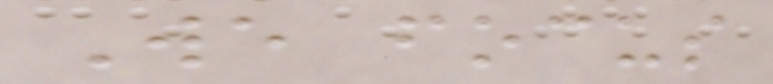We focus
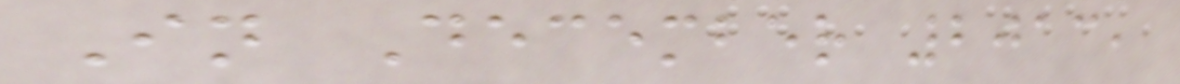In December 2013,
